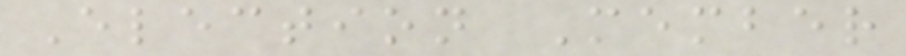Election Member
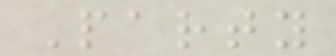Party
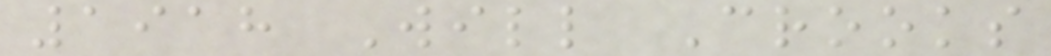1918 Will Crooks
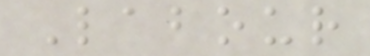Labour
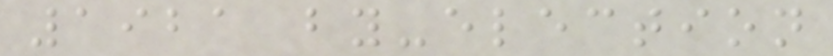1921 by-election
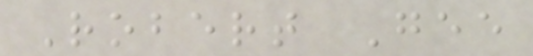Robert Gee
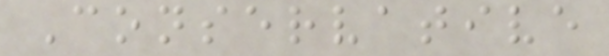Conservative
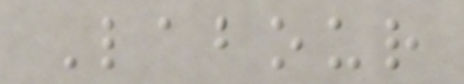Labour
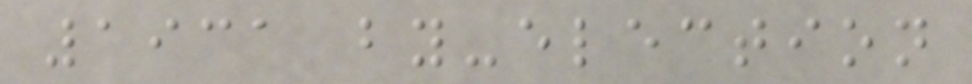1931 by-election
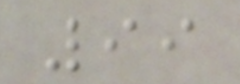99
